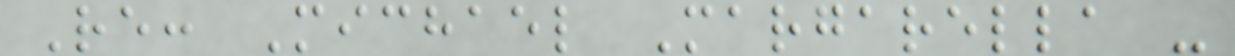Re: Michael Margarella -
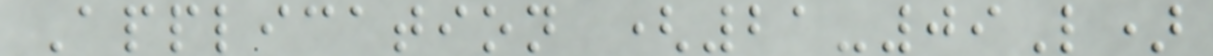Application (21-09L)
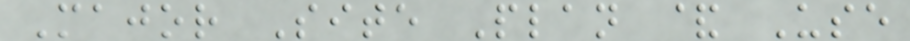Major Site Plan & Use
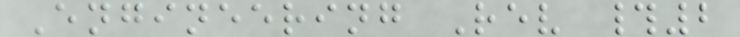Engineering Rev #2
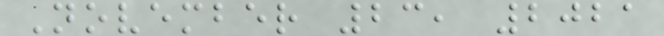November 23, 2021
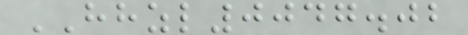HHZL0047.02
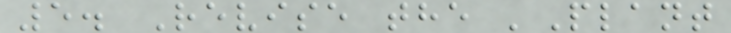5. Revise the 'Plant
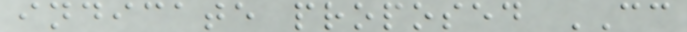indicate proposed CC
